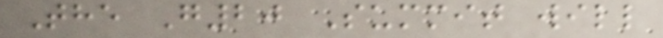The G20 Summit will
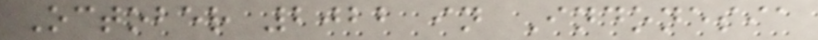October 2022 in Indonesia
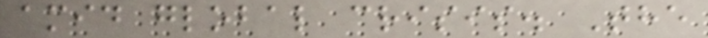amid global crisis. The
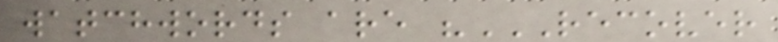watchwords are "RECOVER
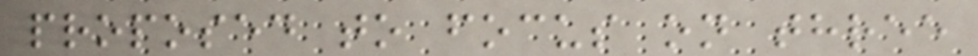proposed to focus on three
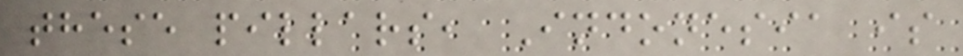these pillars, Indonesia is
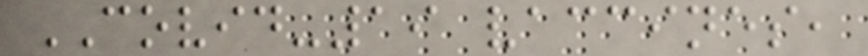COVID-19 vaccines,
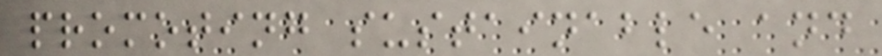promoting sustainable and
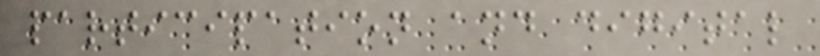participation and digital
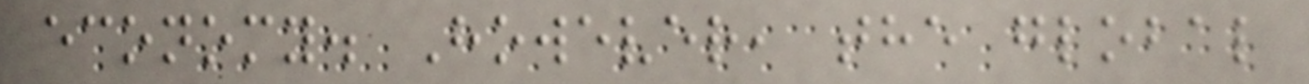economy. However, the global
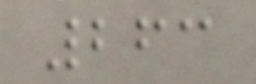263
